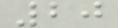20
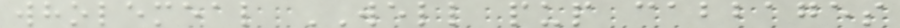wholemeal WELL pup cabbages
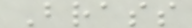Brass
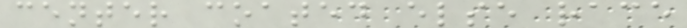center coated else race
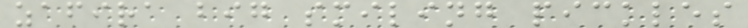zafira big smiling pickles
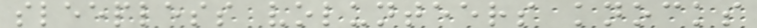sleepless volunteers knocks
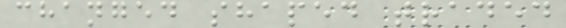changed shaped traded
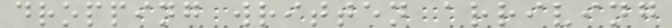dropping written arriving
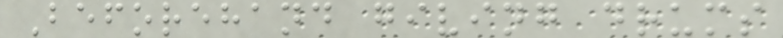Beforehand giving drums
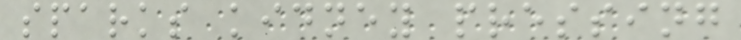sparks kidney pressing
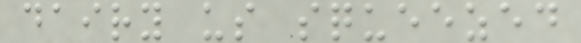dairy us squeezed
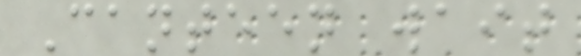Canteen wait
